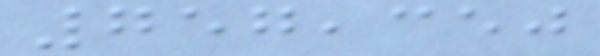757,350
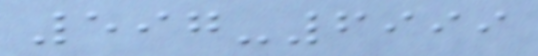597-6999
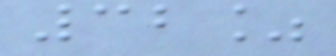32%
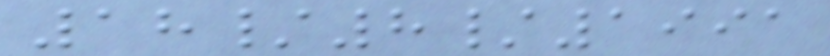18/8/1991
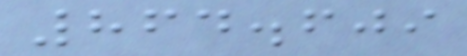864.609
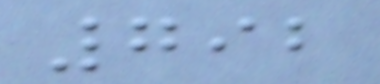792
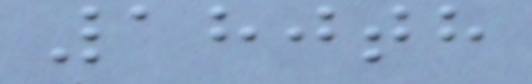180th
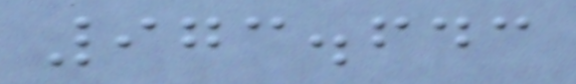973.643
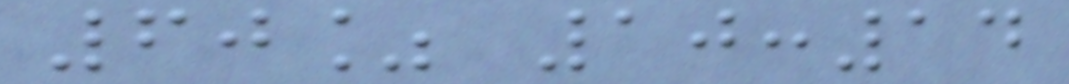60% 10:14
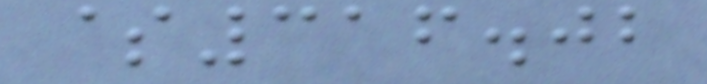$316.02
